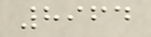8964
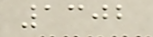1302
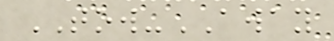TOW-AWAY
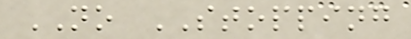NO STOPPING
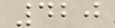420
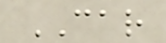CAR
